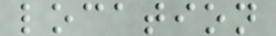location
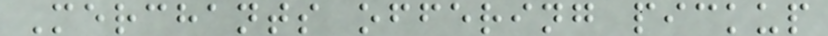Merchants offering pickup
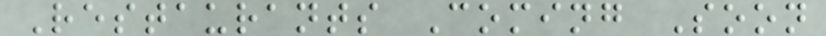Restaurants Coming Soon
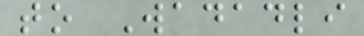to Wadadli
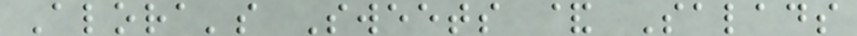Alora's Sweets & Salads
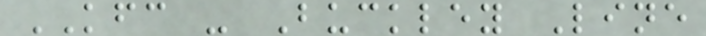KFC - Buckley Line
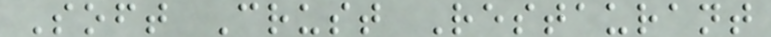Soft Crust Restaurant
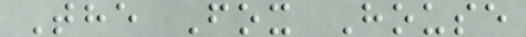The Fox House
